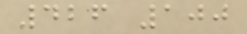426 100
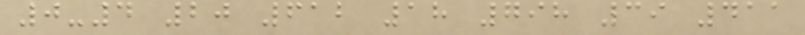0-4 20 612 18 798 39 411
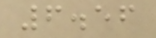6.56
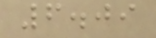6.09
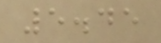5.45
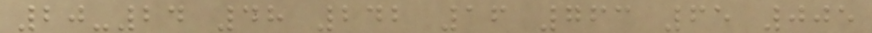20-24 48 242 16 763 65 005
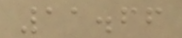11.66
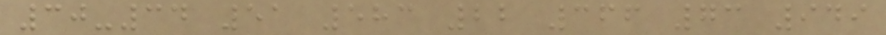30-34 51 583 22 366 73 949
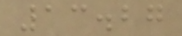13.27
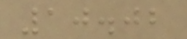10.02
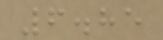6.85
